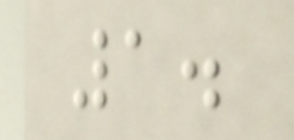1.
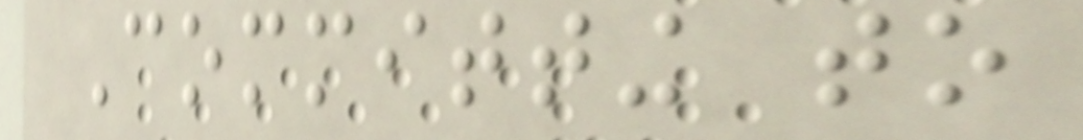Committing to
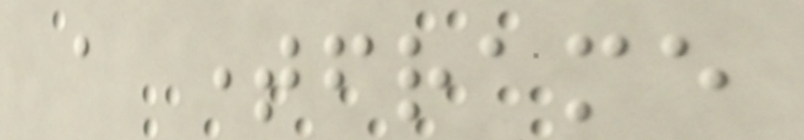a timeframe
